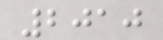2010
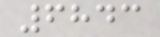6843
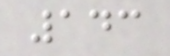143
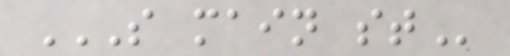S MAIN ST
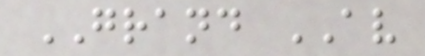GRAND AV
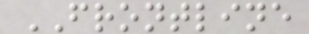FRONTLINE
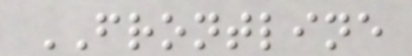FRONTLINE
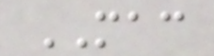MAC
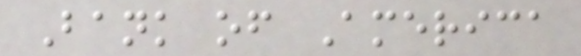Bank of America
